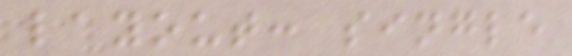layout: single
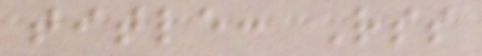title: Rss
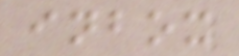inbox
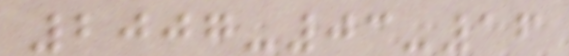2007-03-16
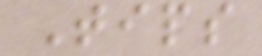Tips
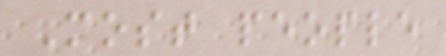Most people
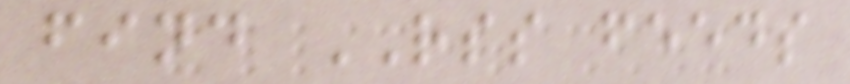find RSS feeds
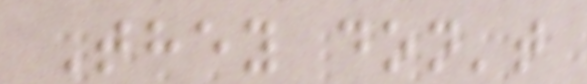They don't
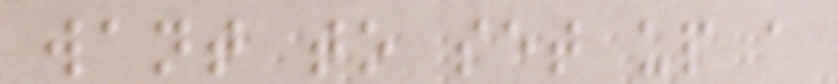want to set up a
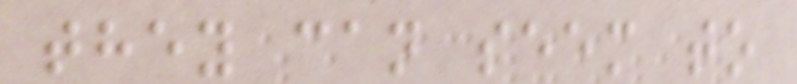they can seem to
